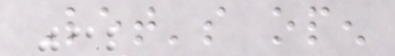Let's open
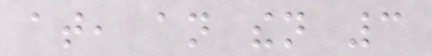at, an then 3
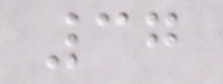37
